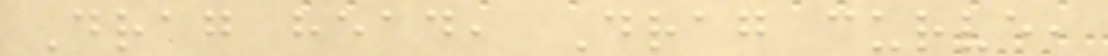Drag head, Drag curve,
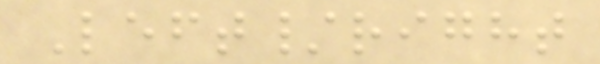Left/right
